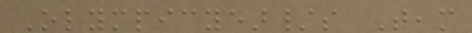Olympicyear/s Team
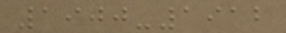1900-1912
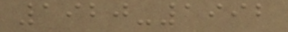1920-1992
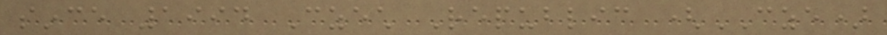since 1994 Czech Republic (CZE)
